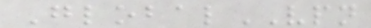GlobalVPN
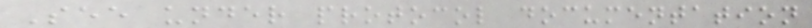See under protocol documentation
